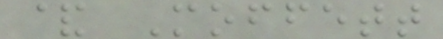& Moffett
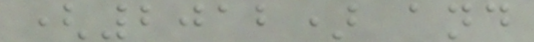(2012) and
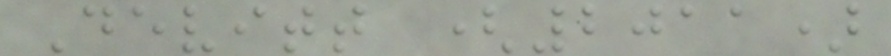Devitt (2011)
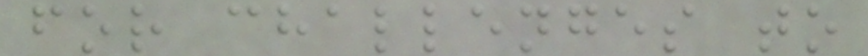for challenges to
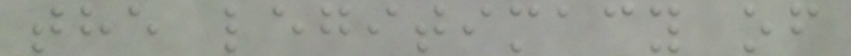the legitimacy of
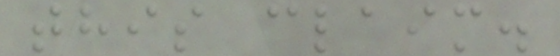this claim.
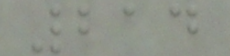214
